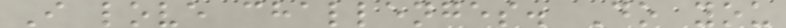I love challenges. Do you
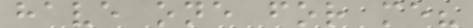have one for me?
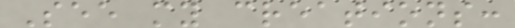See my creations:
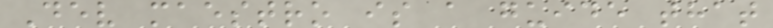Dev maestro is a guide that
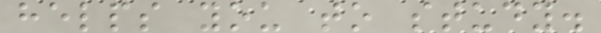helps you to study.
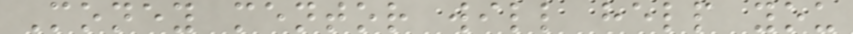Money mentor will help you
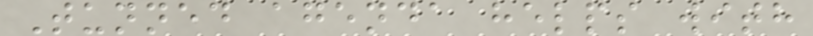Tunned agenda helps with
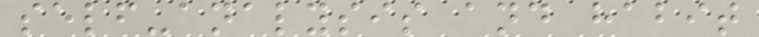self-analysis and habit
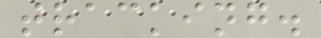tracking.
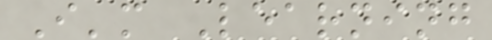I'm Learning
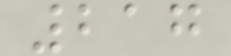217
